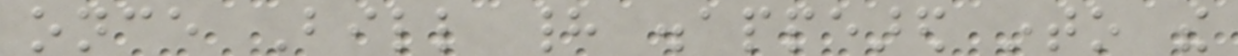once Bill had disappeared into the
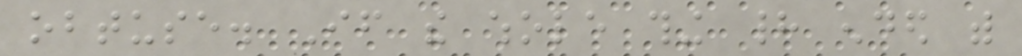obtuse. If the whole thing had ended with
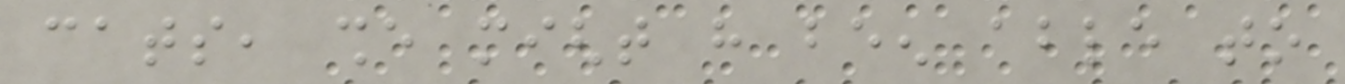cats, she might have been able to
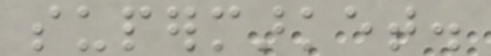supermarket.
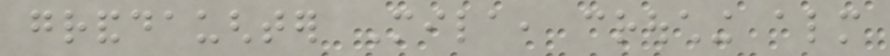granddaughter Mila, crouching almost
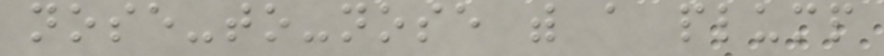nose-to-nose with a plump
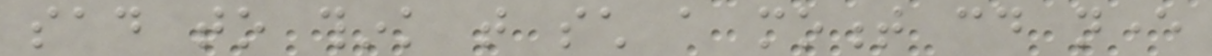sad to think that such a moment could never
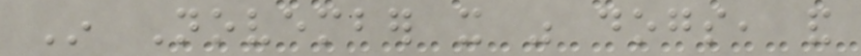In November it was dogs, and
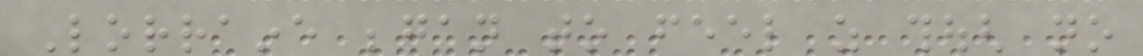Lorraine began to feel as though no
